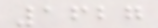1627
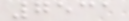7531
